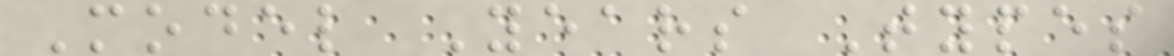Model Years Types
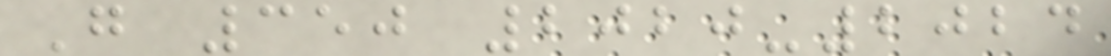G 350 2020-2024
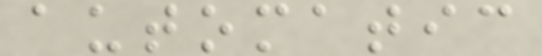automatic
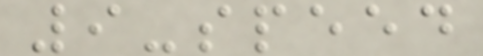9-speed
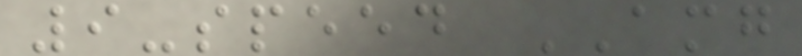9-speed AMG
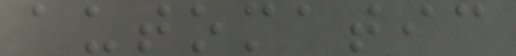automatic
